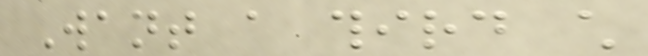Want a third child
